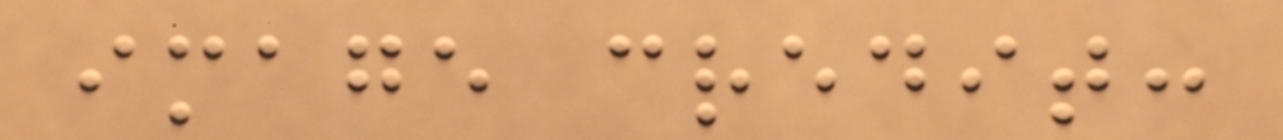image credit:
